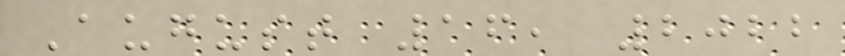August 16, 2022
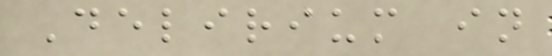Delirium in
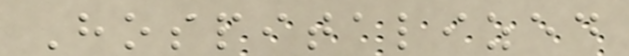Hospitalized
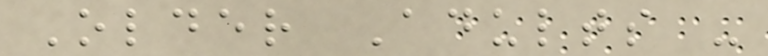Older Adults -
